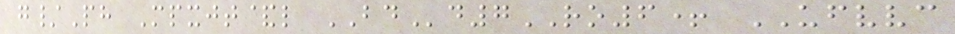g/Ph Mpxjt&l BDd7RO6+ UFVVC
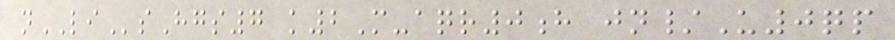nLIsHgs7 k2M-aqr0h jn/U0qp
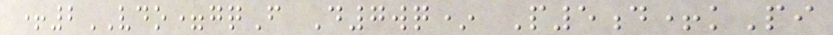+2VDO=gqF D7wq* P5d+kPi
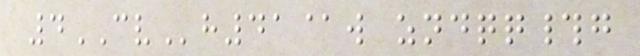4CVh41@w zndqq#g
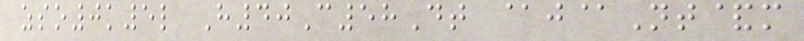zso0k5l H40C58Dt @j@Nt&m
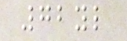72yl
